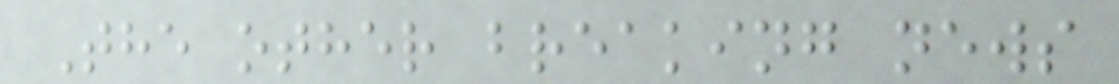The other breaking news
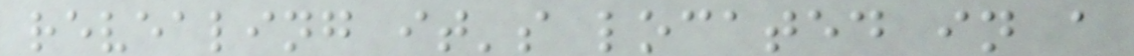revealing it's located in a
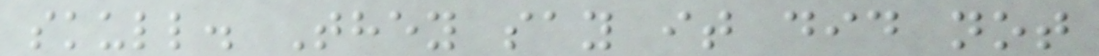skull. They say it did not
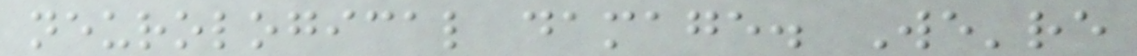neurological damage. We're
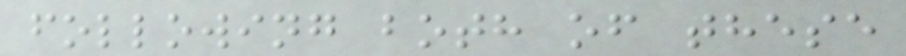following both of these
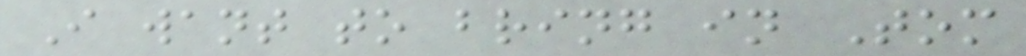I want to bring in Tom
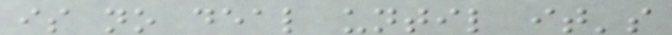is no deal until it's
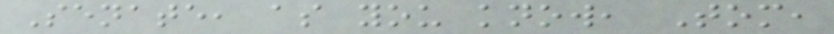Senate, as you know, Tom,
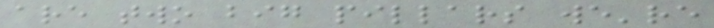are two big pillars we're
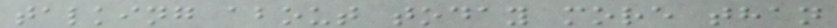talking about today more than
